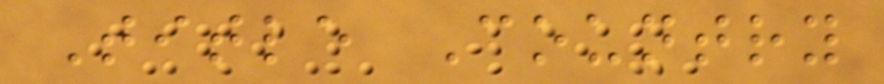Title Country
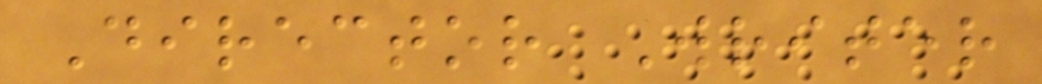Director Writer
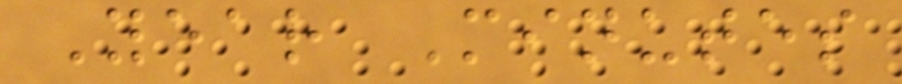Year Minutes
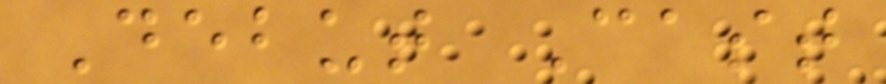Debut Cast
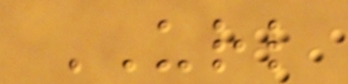URL
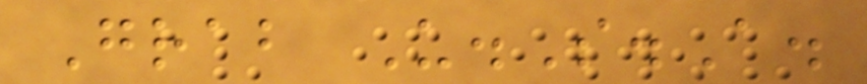Grab U.S.A.
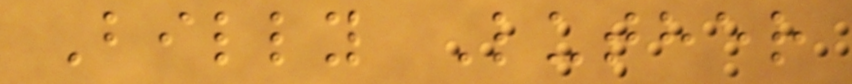Billy Luther
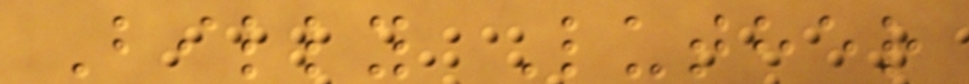Billy Luther
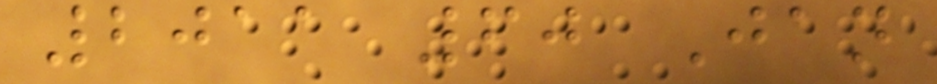2011 60 Jan
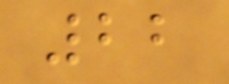22
